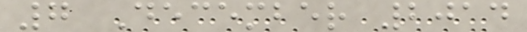7 December 2014
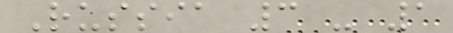Russia 3 - 1
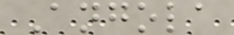Angola
